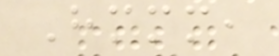Hmmm,
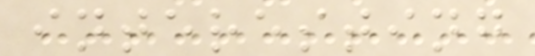interesting
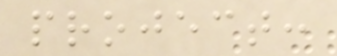project:
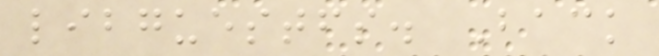libguestfs. Back
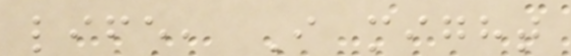life, I might
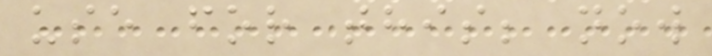use for this; now
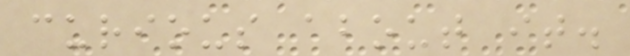curious about it.
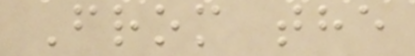From the
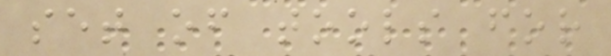set of tools for
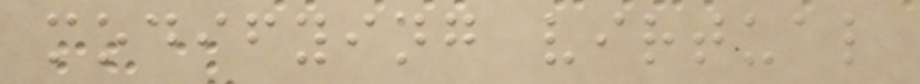modifying virtual
